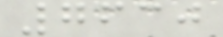7630
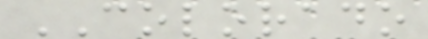COLORADO
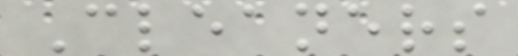Cleaners
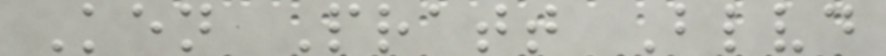Ken Pratt Blvd
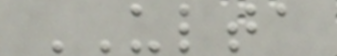ULTA
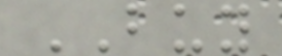BUY
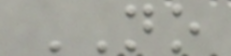NO
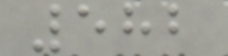582
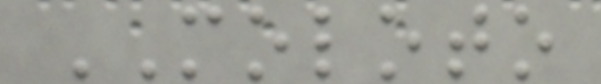MOLOTO
